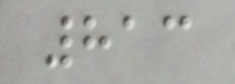813
